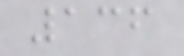136
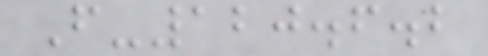F-120.6.2
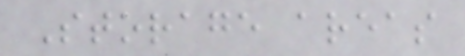Storage areas
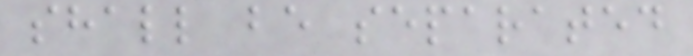shall be separated
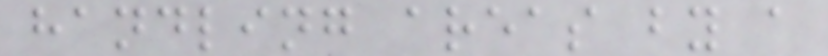handling areas by a
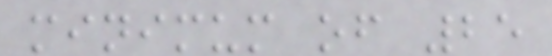minimum of 25
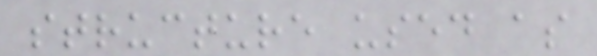structure used as
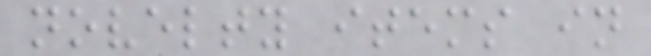novelty items in
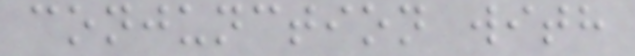conjunction with
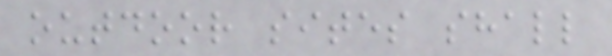outdoor sites shall
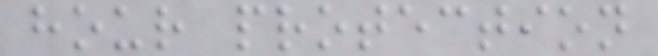hour protection
